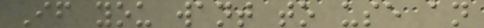If you want to use an
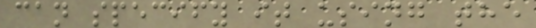can specify it using the
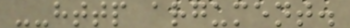--http argument.
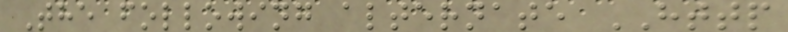The following alternate HTTP
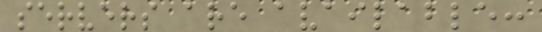servers are available:
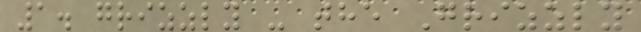1. grizzly - the Grizzly
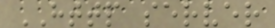HTTP server
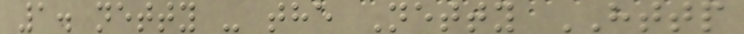1. netty - the Netty HTTP
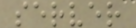server
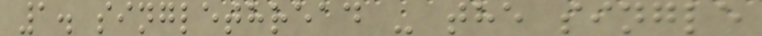1. singlethread - the single
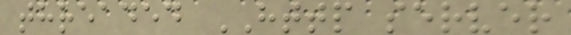threaded HTTP server
